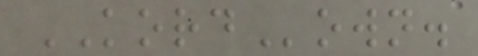KORDown.
